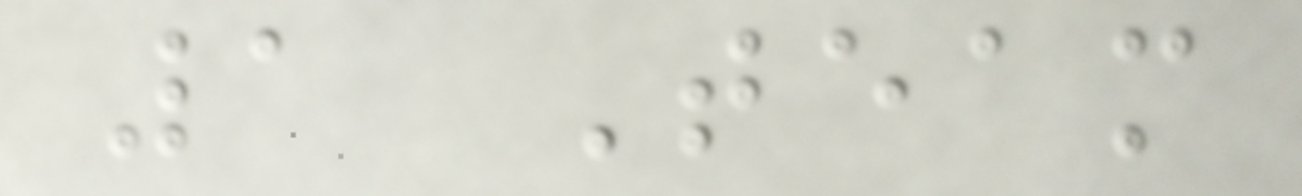1 Team
